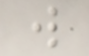w
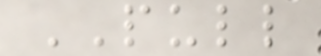PULL
